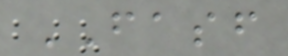FASF
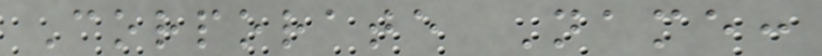Corporate Name:
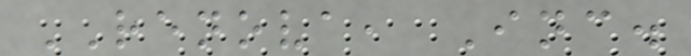RENOVA, Inc.
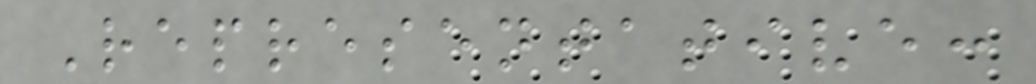Representative:
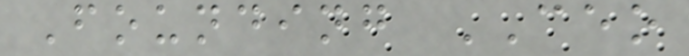Founding CEO
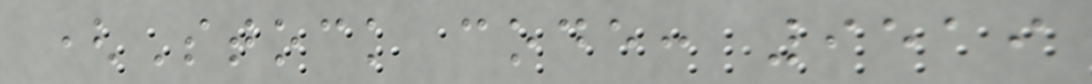(Stock code: 9519
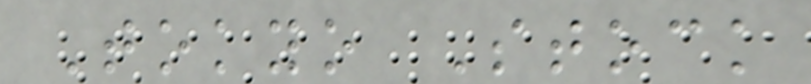Tokyo Stock
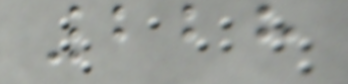228
